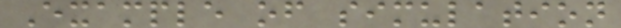Example of simulation
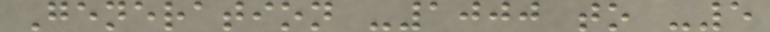Generation -1000 to -5
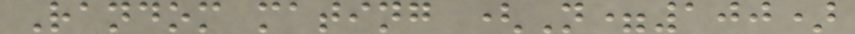Random mating (N=100)
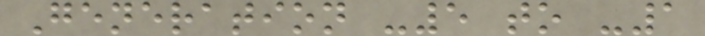Generation -5 to -1
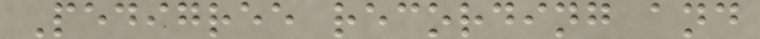Pedigree recording and
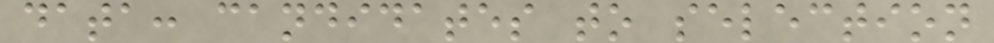data: candidates to selection
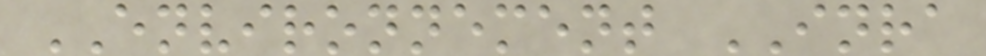ENVIRONNEMENT INRA
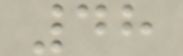48
